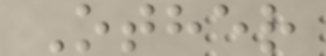Other
